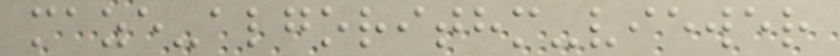maze-algorithm-viewer
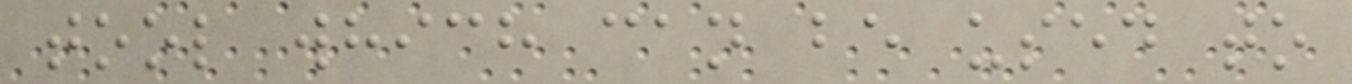tool which can be used to
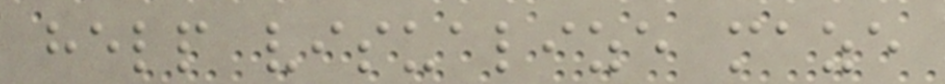help visualize maze
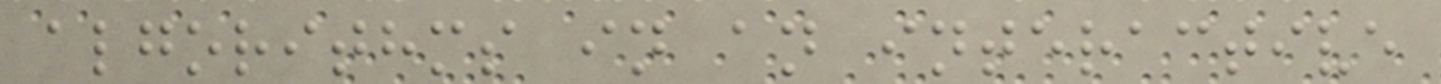algorithms in an interactive
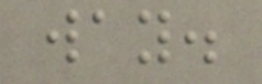way.
